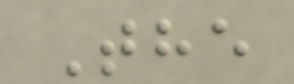The
